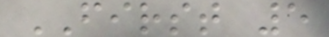FIRST 5
